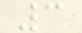3
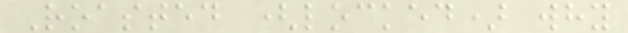Roasted (locked) why
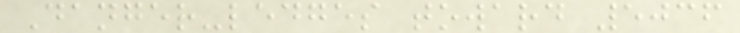Danger-ledges toward 5036
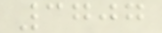3707
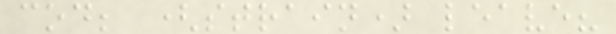cod; (strain) leave?
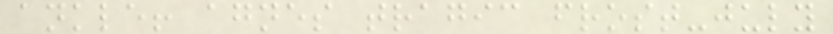ankle! agnes tragic frost-july
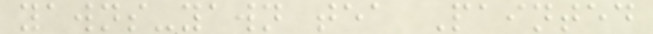yawns-yawn tea Painted
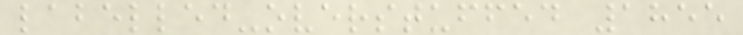labelled-overstuffed 1855
